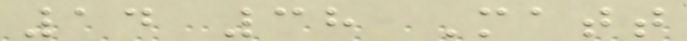14 38 Matt
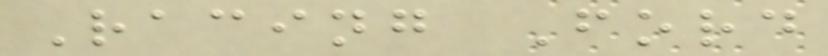Racing Ford
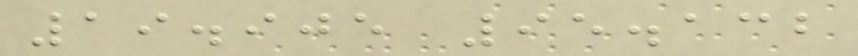19.905 95.132
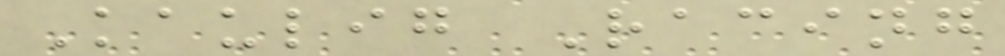Kaulig Racing
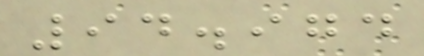94.974
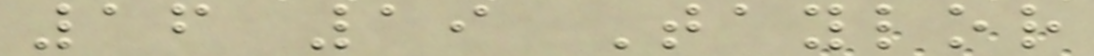16 19 Taylor
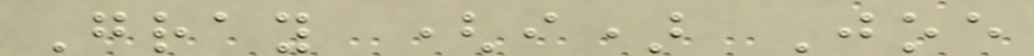Gray (i) Joe
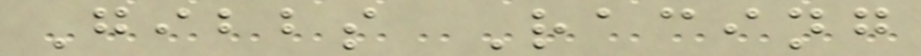Gibbs Racing
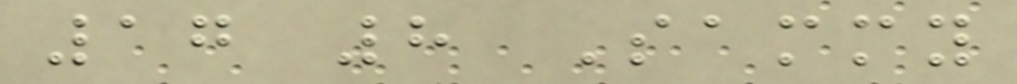17 8 Sammy
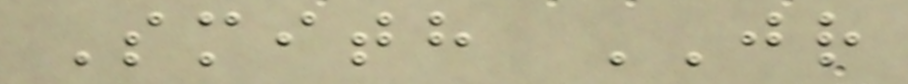Smith JR
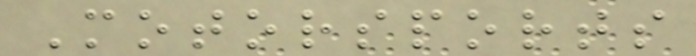Motorsports
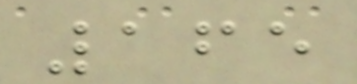165
